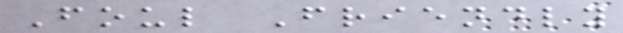Foul Friendly
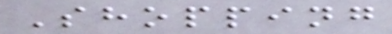Shopping
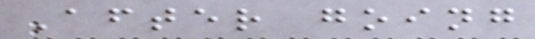After going
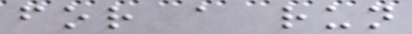for a run
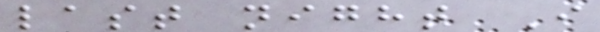last night I
